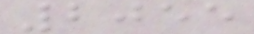2055
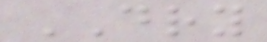DRY
